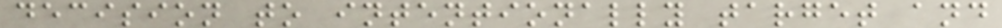decision to intentionally target and
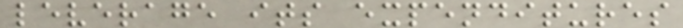leverage its expenditures
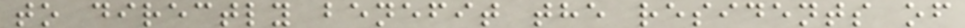to directly benefit the residents of
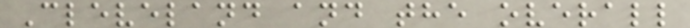Cleveland and the overall
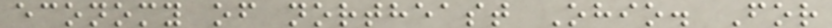economy of northeast Ohio. For
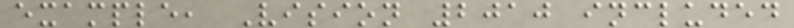example, Vision 2010 included
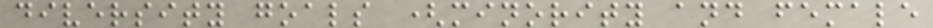diversity goals (minority and female
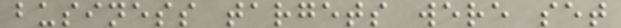business targets were set
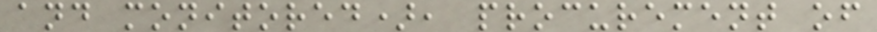and monitored), procurement of
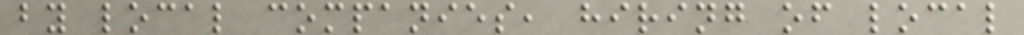by local companies, hiring of local
